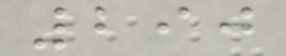290
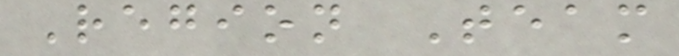Region Team
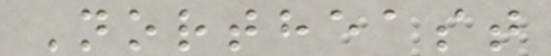Northeast
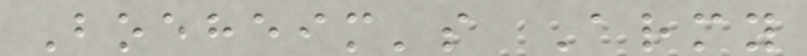Boeheim's Army
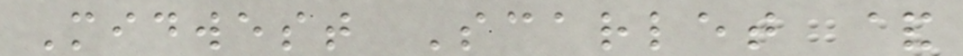Midwest Scarlet &
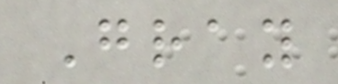Gray
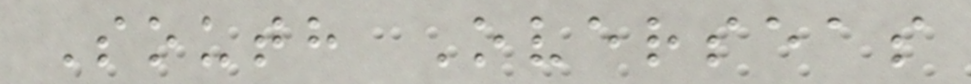South Overseas
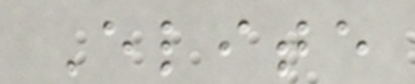Elite
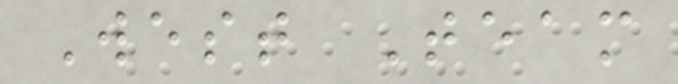West Team
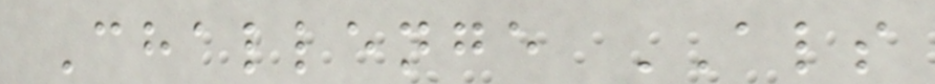Challenge ALS
